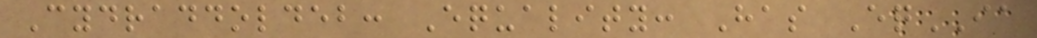Cydraddoldeb: Equality: Has EqIA
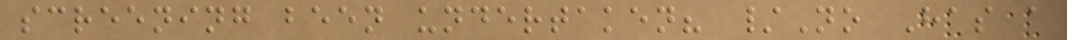screening been undertaken? /No Has a
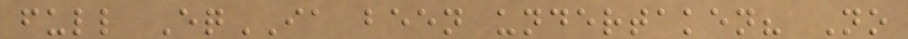full EqIA been undertaken? No
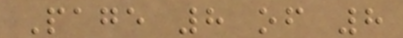Page 8 of 8
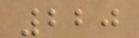220
